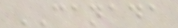CANADA
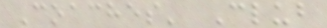Coaches' Club
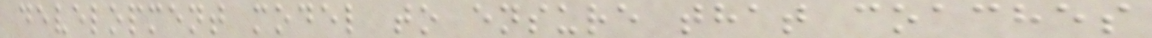development model to ensure that coaches
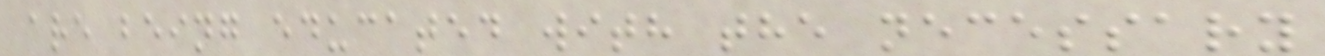are being educated with the necessary
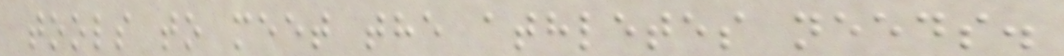tools to meet the athletes needs.
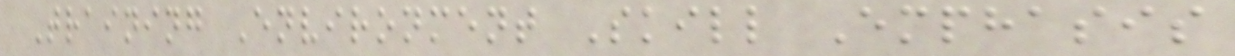Training Environment Skill Emphasis
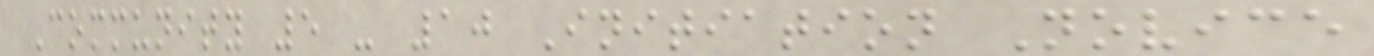Community 5 - 10 Initiation Novice
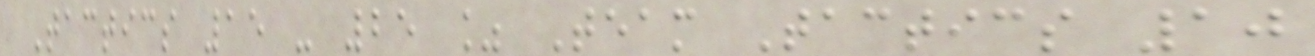Tactics 15 - 25 % Team Tactics 10
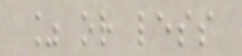% or less
